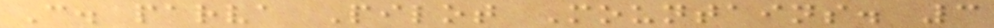C. parva Pilot Mountains. 3
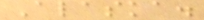Alaska.
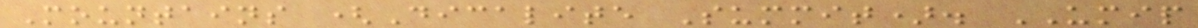Mountains (Dicalite Summit). UMIP
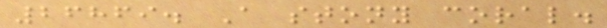26869. A stony coral.
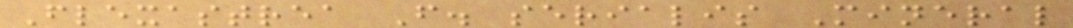Flexastrea F. serialis Mineral
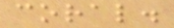coral.
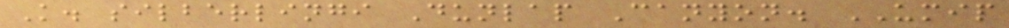K. silberlingi Dunlap Canyon. UMIP
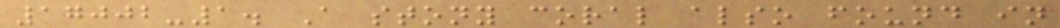17002-1. A stony coral also found in
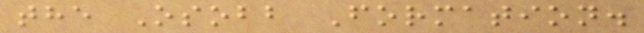the Osobb Formation.
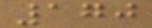170
